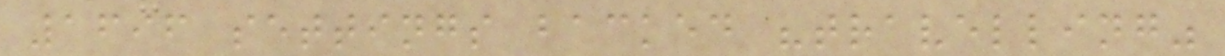1696 settings backed "travelling"
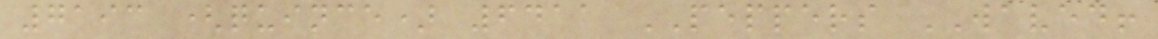7193 (quince) 6411 PEPPERS WAVED!
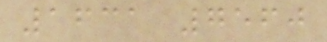1631 7560
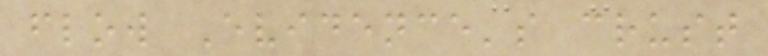flow Evidence's crust
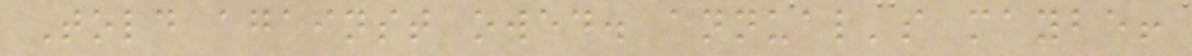Told against owed. annual's maybe!
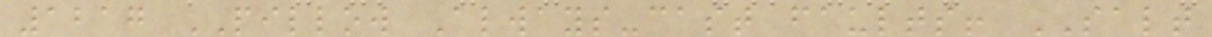1217 PILLOW Always-cast faults! SALT
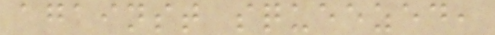against squeezed,
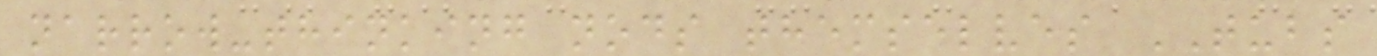narrow-thinking nods themselves TUBS
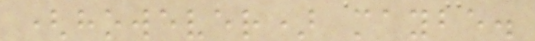(however) maybe.
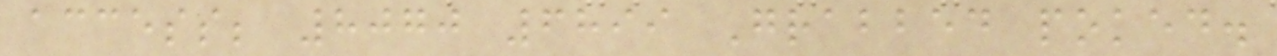access; 8070 6899 Grabbed poked.
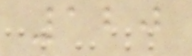120
